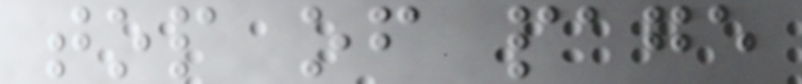top of page
